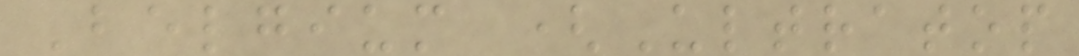Belgium (Ultratop
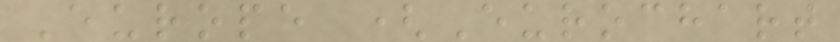Europe (Eurochart
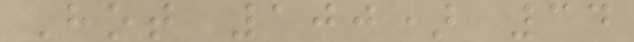Hot 100) 34
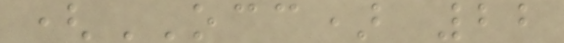(OCC) 22
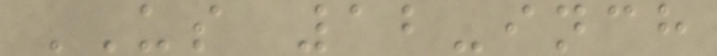US 12-inch
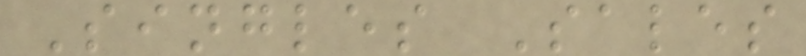Singles Sales
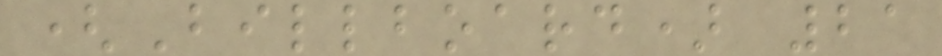(Billboard) 21
